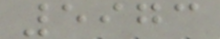5973
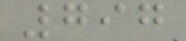797
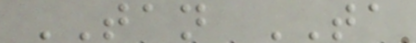TAN TA
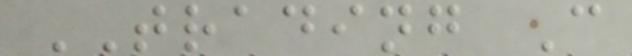TRADING C
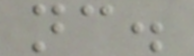nc.
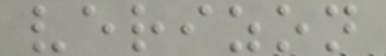verizon
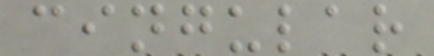cingular
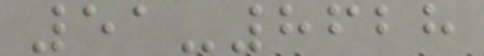51-8628
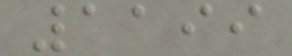1199
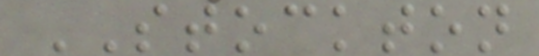STOCKTON
